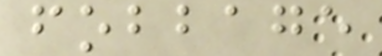fobbage
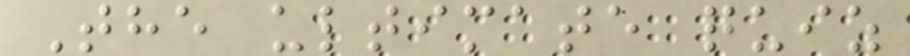The ultimate quiz
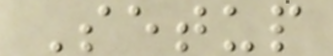Setup
